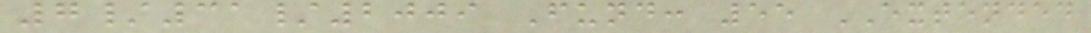7/31/2009 Fund: 55 EXTENDED
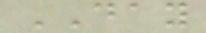DAY
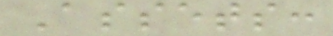Assets:
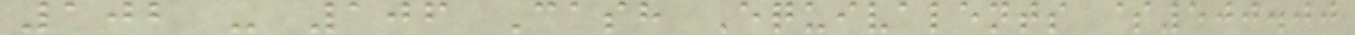102 - 106 Cash Equivalents $500.00
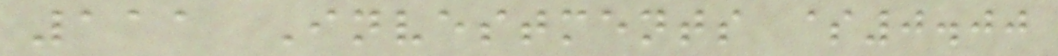111 Investments $0.00
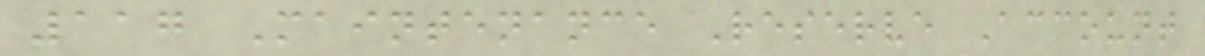117 Maintenance Reserve Account
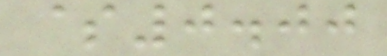$0.00
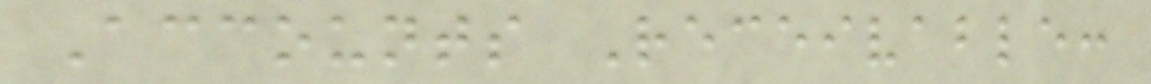Accounts Receivable:
